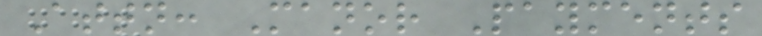Attn: Manor Payments
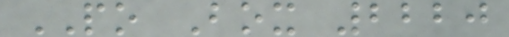PO Box 2220
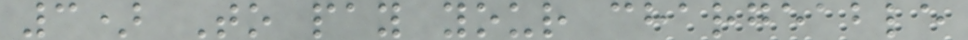3) To pay your chargeable
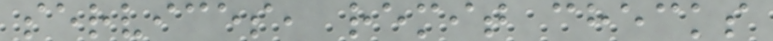services, remit checks
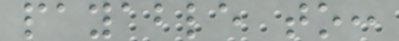payable to:
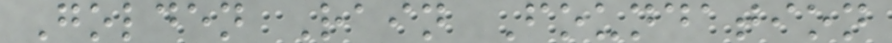Golden Rain Foundation
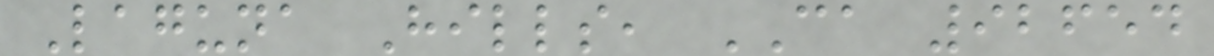Laguna Hills, CA 92654
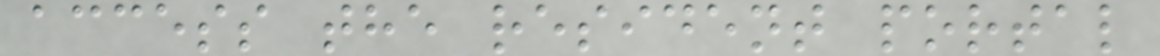access the resident portal
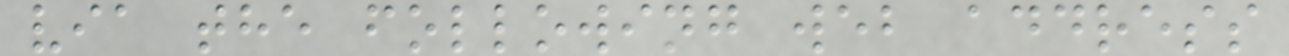via the following web address
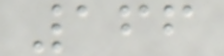166
